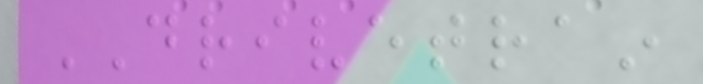DRIVETRAIN
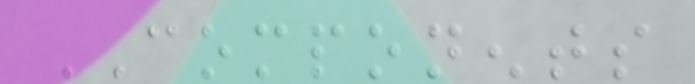COMPONENTS
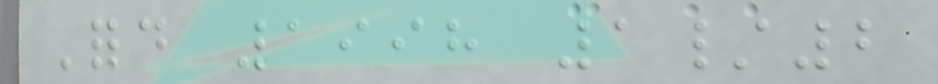Ford 1998 1/2
